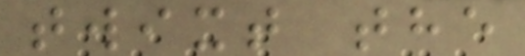twixt the
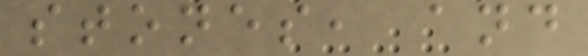stones, and
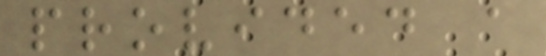provided a
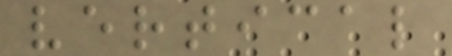vertical
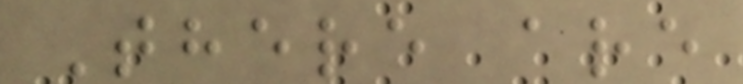There are
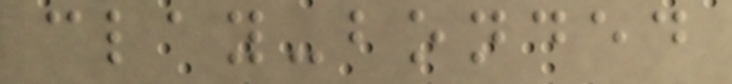clay-bonded
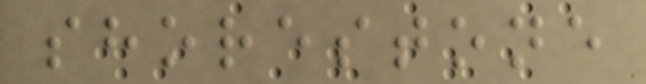shorestone
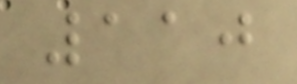110
